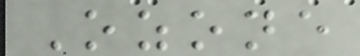Ozone
